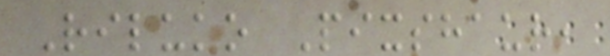Riluko Pixshaur,
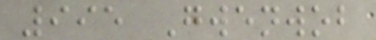995 Gwenwob
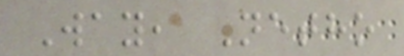Way, Netho
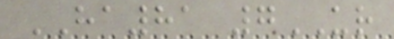HA81 7UR
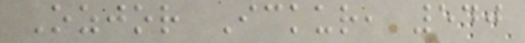Ozjor Ickur, 540
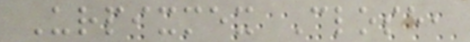Urpixmex Close,
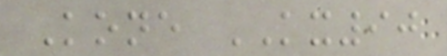Kone KX90
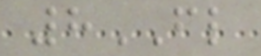8FL
